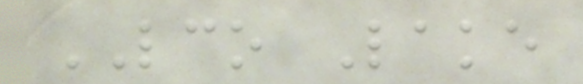LCO Lake
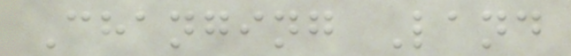Changing Land
